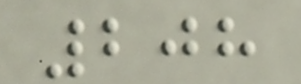208
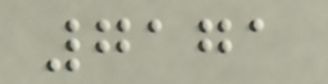7171
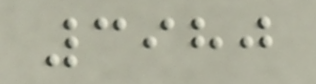3980
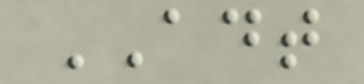ADT
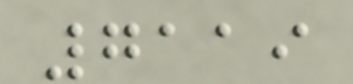7119
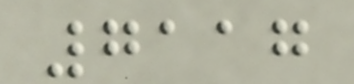7117
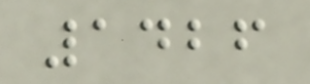1426
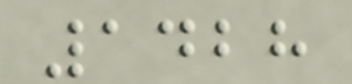1428
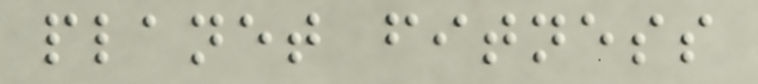planet fitness
